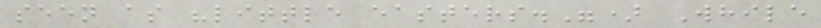seen as "little easters.") While
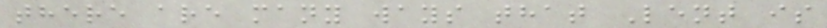there are many ways that Lent is
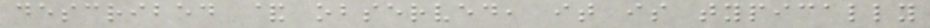described & observed, it is typically
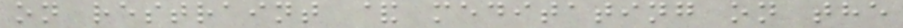on restraint & meditating on the
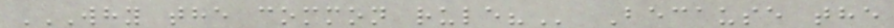WHY THE COMMON RULE? Because the
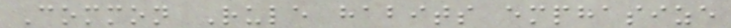Common Rule habits emphasize
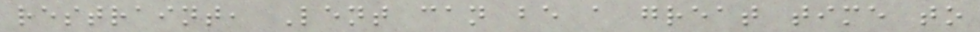restraint, Lent can be a great time to
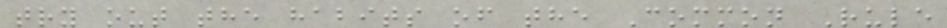try out the habits of the Common Rule
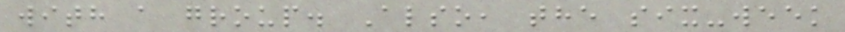with a group. Also, the six-week
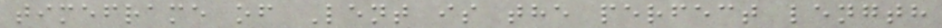timeframe of Lent is the perfect length
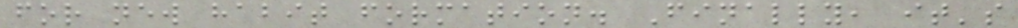for new habit formation. Finally, it's
